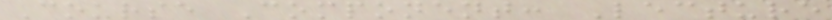Course Component: Lecture
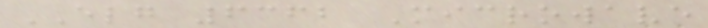ELG 6362 Microwave
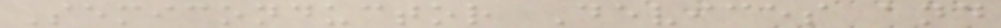Semiconductor Devices and
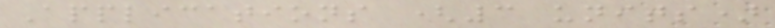Applications (3 units)
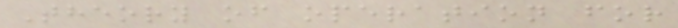Theory of operation for
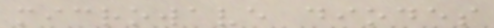microwave diodes
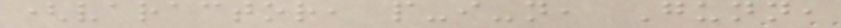(varactor, p-i-n, Gunn,
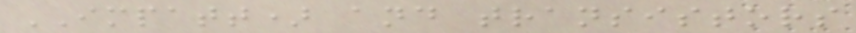IMPATT) and transistors
